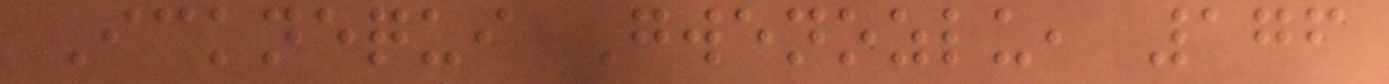Icknequi Gwenozlu, 176
